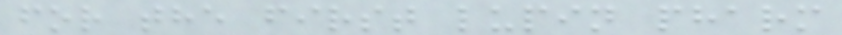for the first lupin pharm
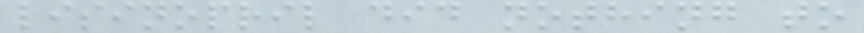lisinopril did nothing to
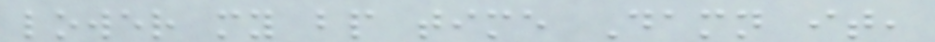lower my bp time Damn it,
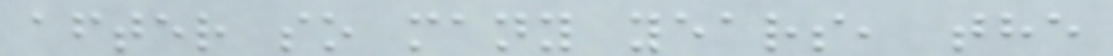after so many years, the
